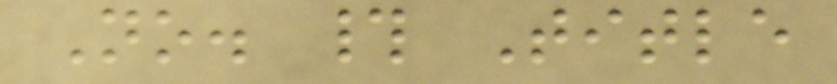No. # Title
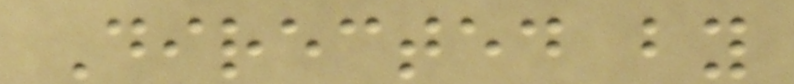Directed by
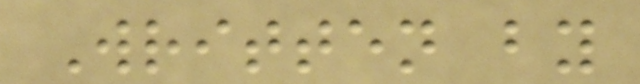Written by
